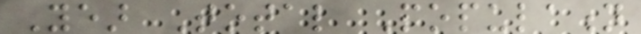Year Total Population
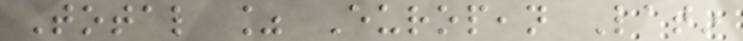Total % European Latin
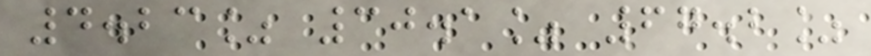4.23% 30.1% 67.2%
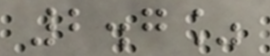2.7%
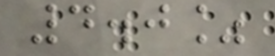4.0%
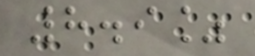8.9%
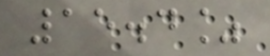15.4%
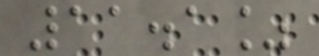11.1%
